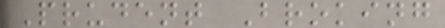Prudent Broking
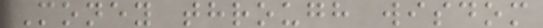Money through wisdom
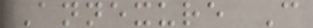Annexure C
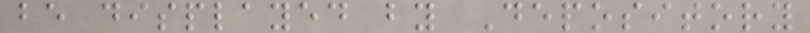be displayed by Depository
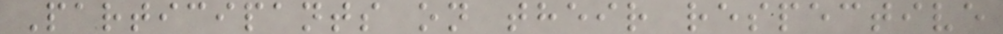Participants on their respective
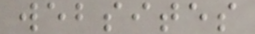websites
